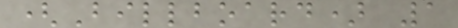(Billboard) 1
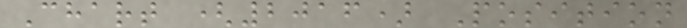Chart (2016) Position
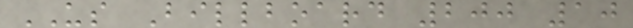US Billboard 200 10
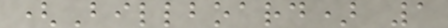(Billboard) 1
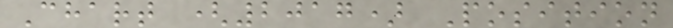Chart (2017) Position
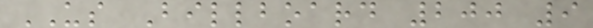US Billboard 200 9
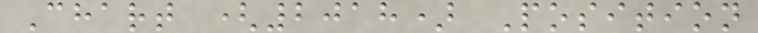Chart (2018) Position
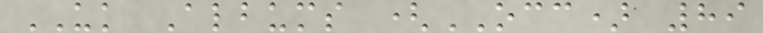UK Albums (OCC) 89
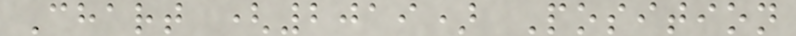Chart (2019) Position
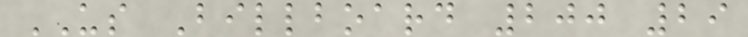US Billboard 200 29
